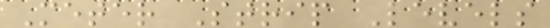Meter Strip Levels
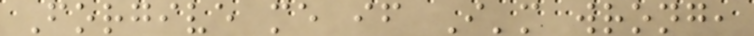Forgive me if I'm wrong,
